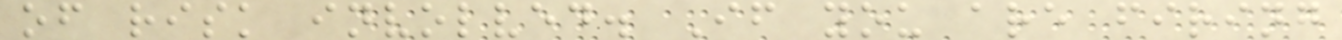of risk involved. If you are firing
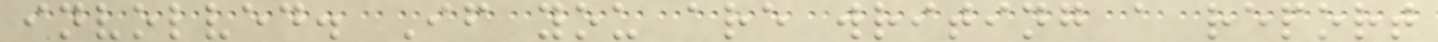involved. If you are writing a report
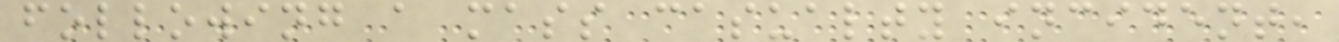following a mass casualty incident,
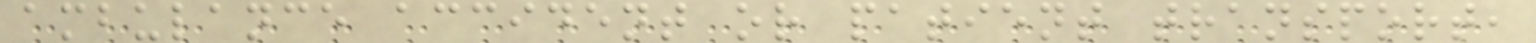ambulance accident or patient transport,
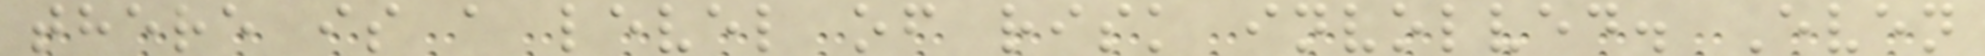there is a level of risk involved. Even
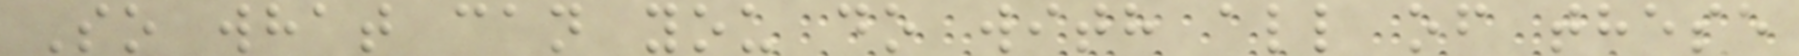So what can you do with all of these
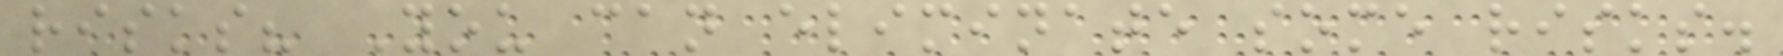risks? You can eliminate some risks.
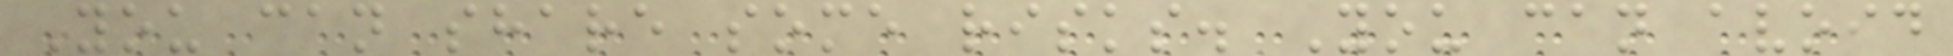You can share some risks. You can avoid
